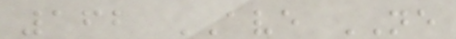162 AVE NE
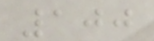100
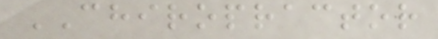CHIROPRACTOR
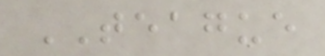TEAGUE
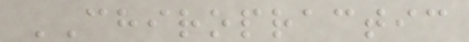CHIROPRACTIC
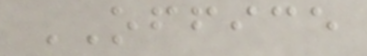OFFICE
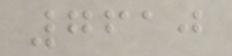7610
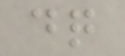dq
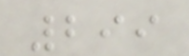299
